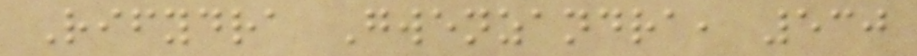Rifydra Gwenzandra, 530
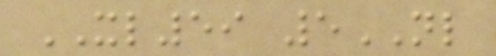XL59 5NL
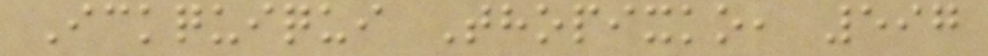Ickquiqui Thopixko, 597
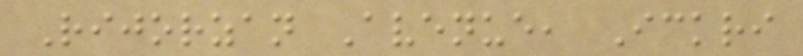Rijorzan Avenue, Ickri
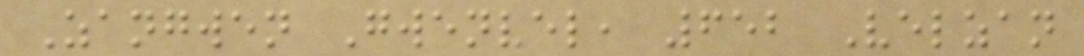Zangwen Gwenvel, 652 Velzan
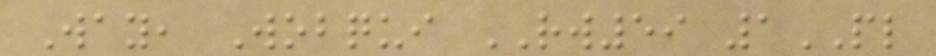Way, Wobqui RW59 1PL
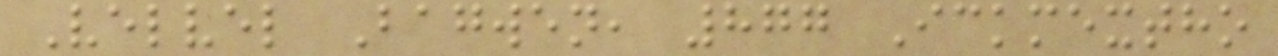Velvel Bagwen, 877 Ickmextho
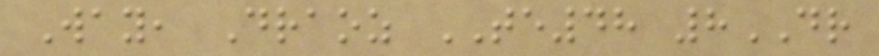Way, Draoz TE48 8DR
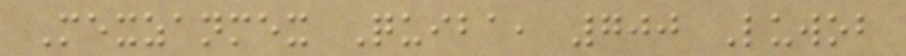Mexzanmex Quiba, 700 Luwob
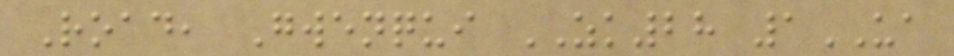Road, Gwenqui ZK28 1UA
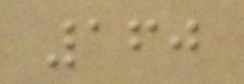160
